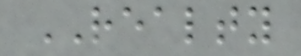REALTY
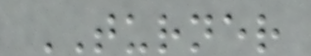TURNER
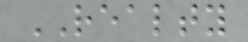REALTY
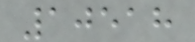10518
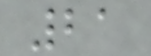21
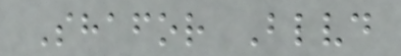Shafor Blvd
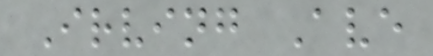Irving Ave
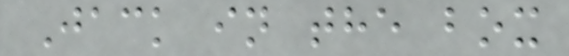Jack in the box
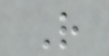R
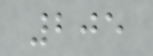205
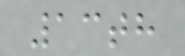13th
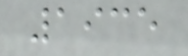1935
